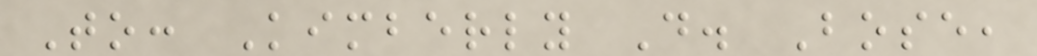To: Kimberly D. Bose,
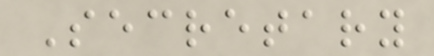Secretary
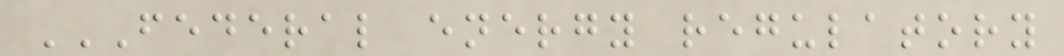FEDERAL ENERGY REGULATORY
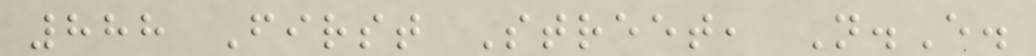888 First Street, N.E.
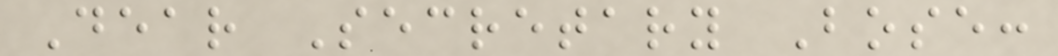Dear Secretary Bose:
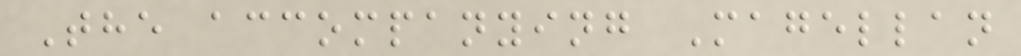The accompanying Magellan
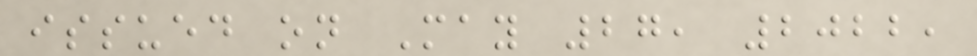issued on May 27, 2022,
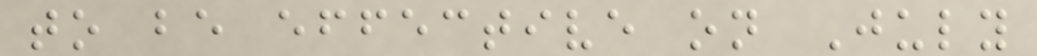to be effective on July
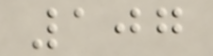107
